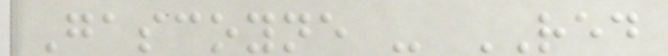Gascoyne - RED
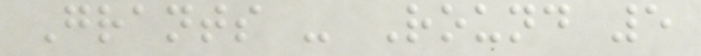Grants - Round 5
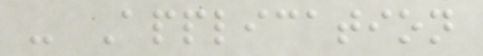- Application
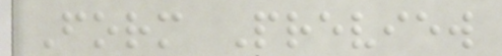Form Preview
